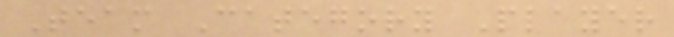Team Category Player
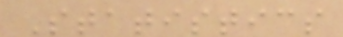Statistics
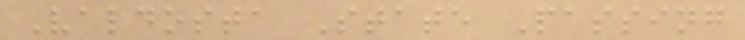Valdosta State Passing
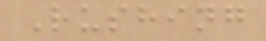Rushing
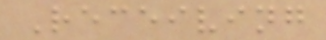Receiving
